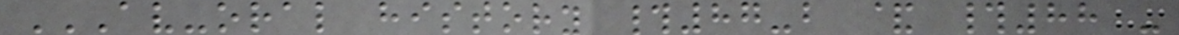AV-ORAL HISTORY #87-B & #88 -
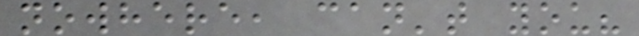nowhere, can't you?
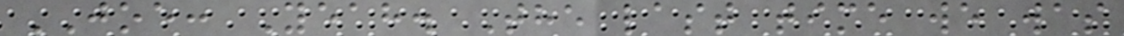JOE: Yeah. The last time we was
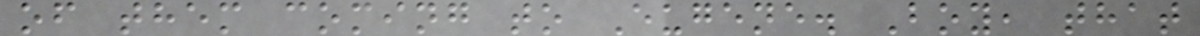of them coming to Eugene. Boy, that
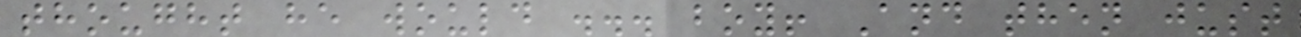thought he would ... boy! And then just
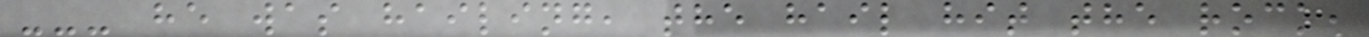--- he was hailing, the hail hit the rock,
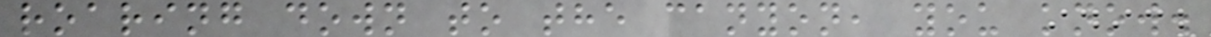roaring down to the canyon, you know.
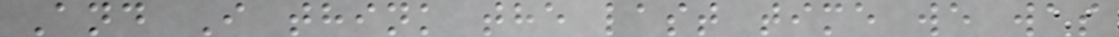And I think the last time we was
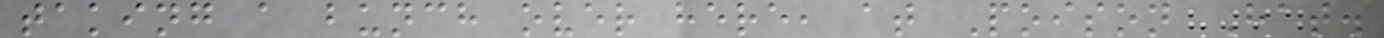taking a bunch over here, at Poison Hat.
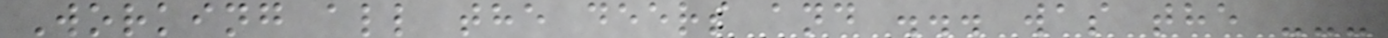Working all the deers and ... was the ---
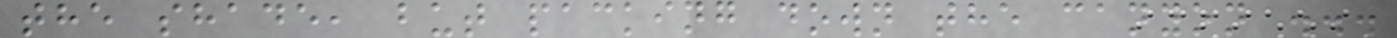the shade, but packing down the canyon ...
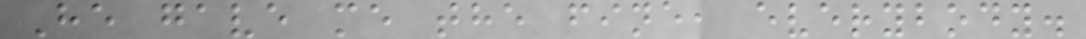He gave me the fine, everybody.
